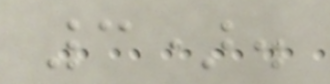3).
